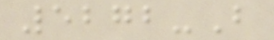5272-B
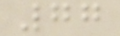77
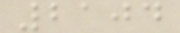2104
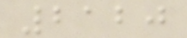2120
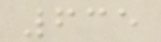635
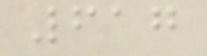617
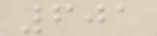601
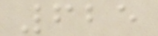625
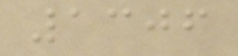1306
